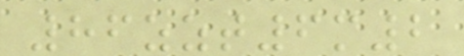86zzt6m2
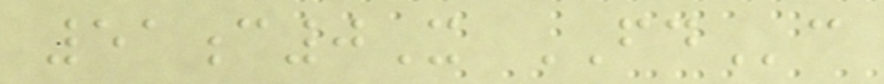51c0X FDc
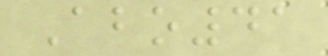Abo41
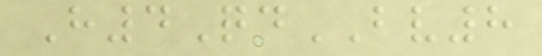H4QdBV8
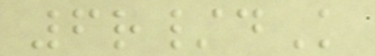6r/dK
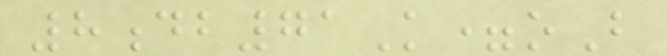8db71K=oB
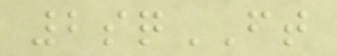2sqFT
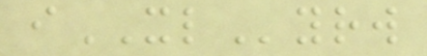iXLyrw
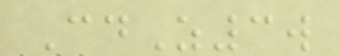CdZ3w
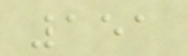151
